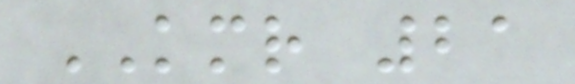KMR 21
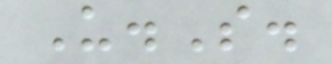U.S.
